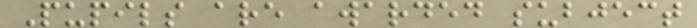Pupils are awarded subject
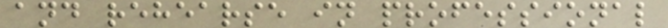and rehearse in professional
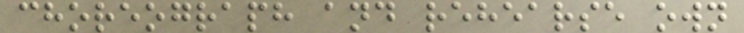choreograph and rehearse own
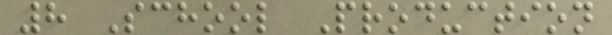8 School Production
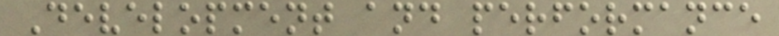Development and performance
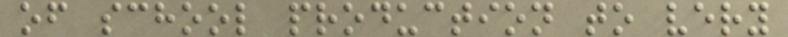of school production to very
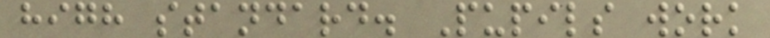high standard. Pupils work
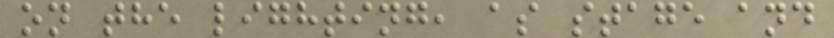on the lighting, as stage and
